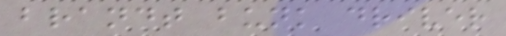brandt bunk driver
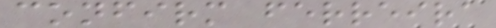confirm ferreira
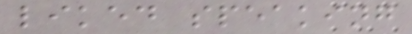liked speaking
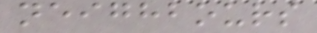neighbours
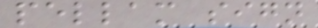pellam sign
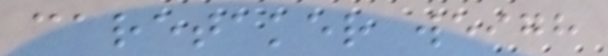caretaker weigh
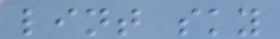lint sky
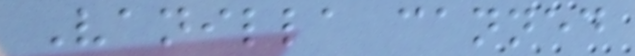Vanilla canned
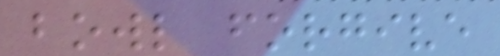bowl forgive
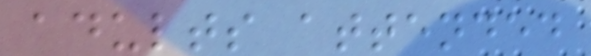adults attended
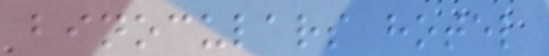binoculars hotel
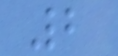2
